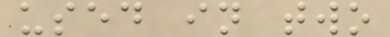used in two
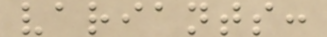variants:
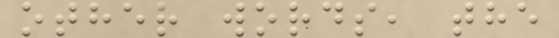other words, the
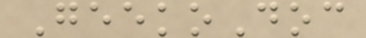GeekoDoc
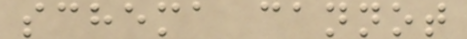schema cannot
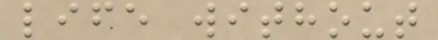life without
